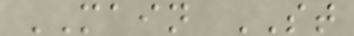MAIN ST
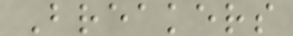Breakers
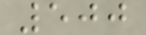500
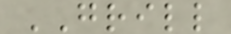GRILL
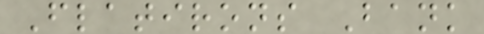Flatirons Bank
